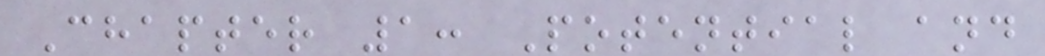Chapter 1: Potential and
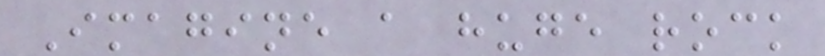Imagine a huge rock
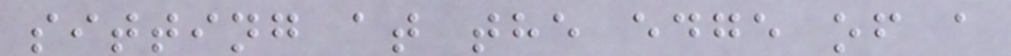sitting at the edge of a
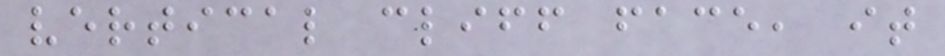vertical cliff face, it
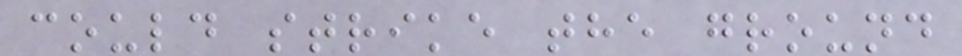could strike the ground
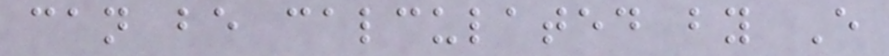can be calculated by E
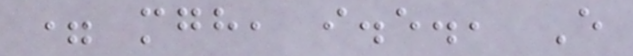= mgh, i.e., E
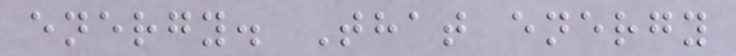energy. That energy
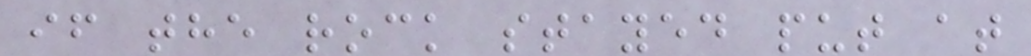if the rock stayed put at
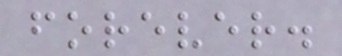forever.
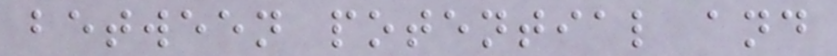between potential and
